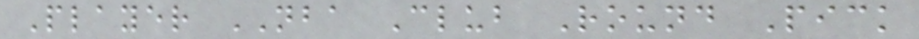Player NBA Club Round Pick
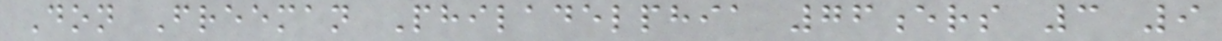Don Freeman Philadelphia 76ers 3 9
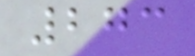273
